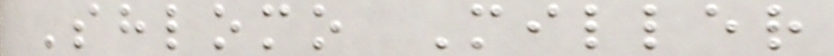Shlomo Miller
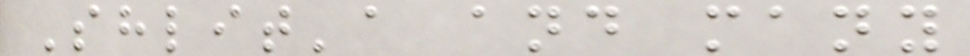Shlit'a and many
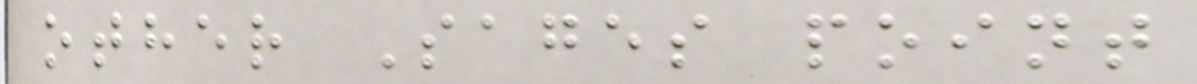other Sages point
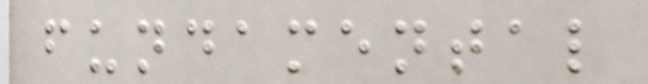fundamental
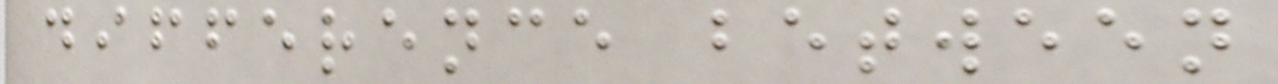difference between
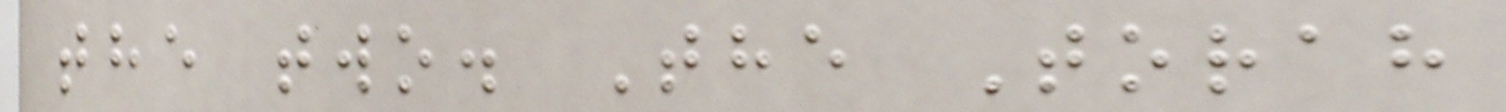the two. The Torah
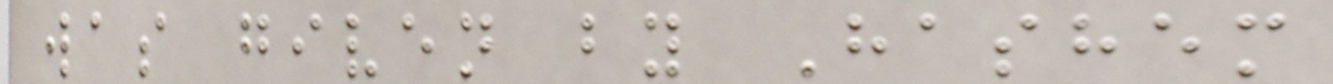was given by Hashem
